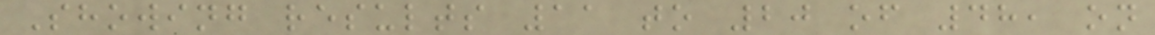Showing results 11 to 20 of 48, on
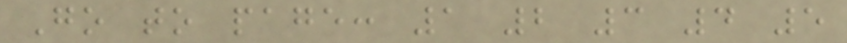Go to page: 1 2 3 4 5
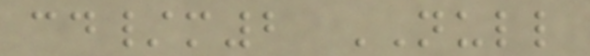cd/m2 NULL
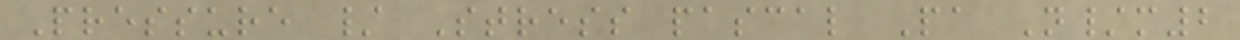Pressure / Stress pascal Pa N/m2
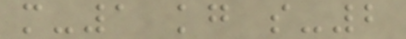m-1 kg s-2
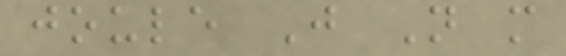joule J N m
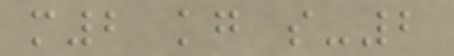m2 kg s-2
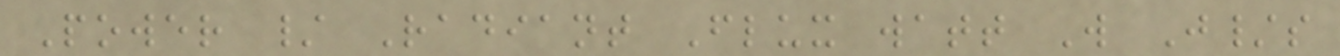Power / Radiant Flux watt W J/s
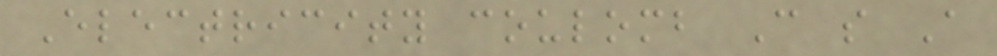Electricity coulomb C s A
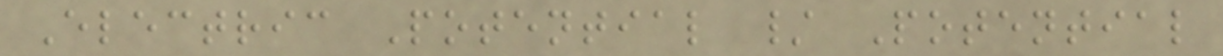Electric Potential / Potential
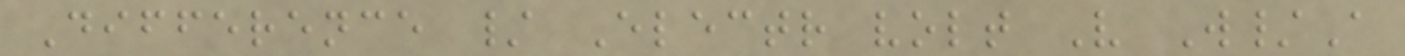Difference / Electr volt V W/A
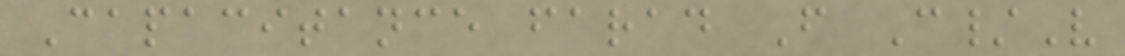Capacitance farad F C/V
